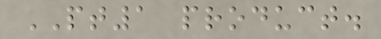PT1 product.
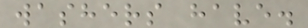washers have.
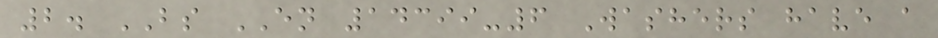2. BS EN 14399-6 Washers have a
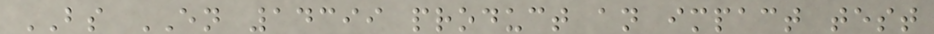BS EN 14399 product an impact test
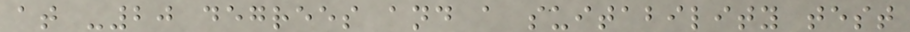at -20 degrees and a suitability test
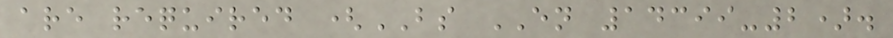are required (BS EN 14399-2).
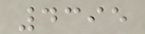4395
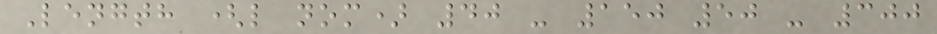Length (l nom) 40 - 150 50 - 300
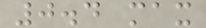0.4 max
